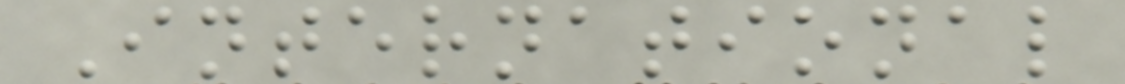International
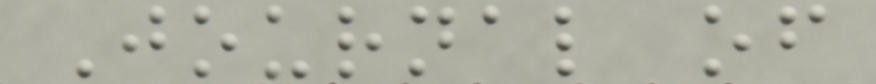Journal of
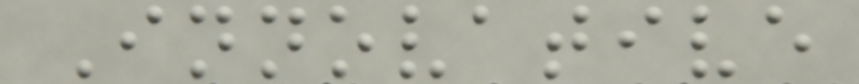Innovative
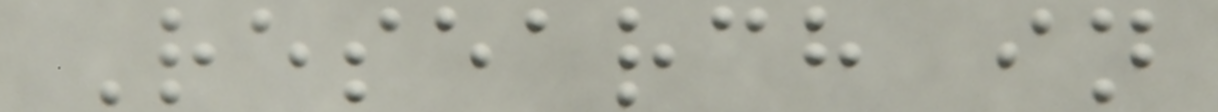Research in
